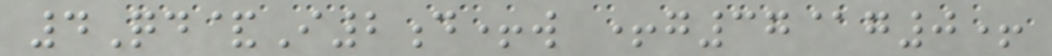4Qd&I2d+w +g37@g0+
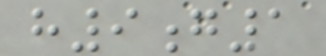h9g1
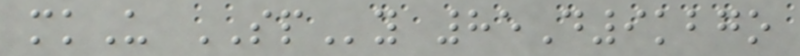mkU SPy 85D9kbgo
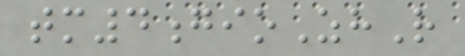tm4gioZhR
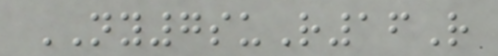NY7suR16R
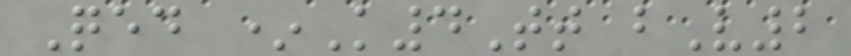Qed *K4Tt bV2
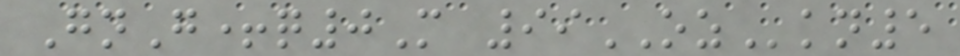GnG+q0M 99OZkn5
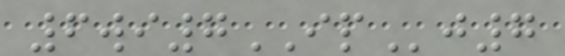6wi7IPj7
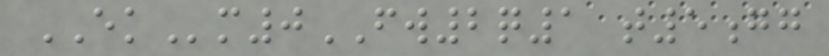EKm0FW2q1 t5gg
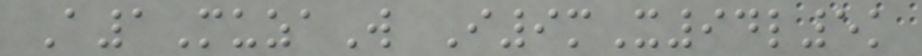A1MuzaW I9mX94l5k
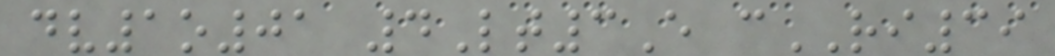dv1o01 4Lt3E cRI39
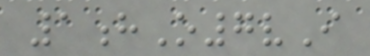1hO7vI
